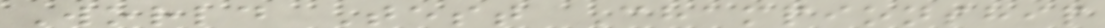World Test Championship
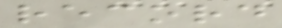record
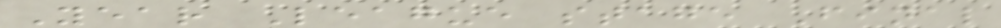Year League stage Final
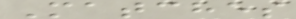Matches
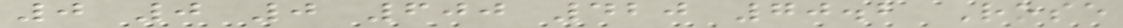0 0 0 600 420 70.2 Rose
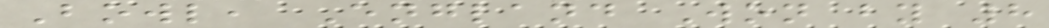Bowl, England Won by 8
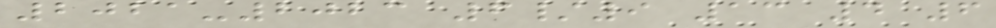2021-2023 6/9 13 4 6
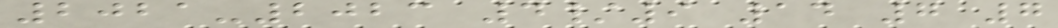2021-2023 4/9 14 7 7
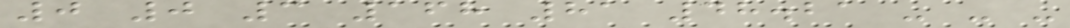0 0 3 168 81 48.21 - - -
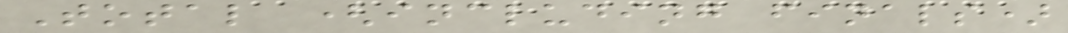Total (including finals)
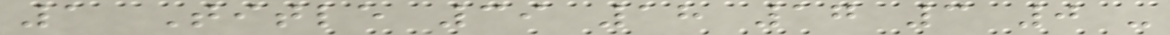1 Title 39 18 17 3 0 -
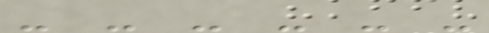- - - - - -
